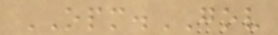OPM.GOV
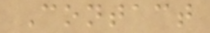Contact
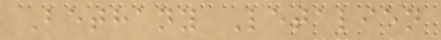Bethany Letalien
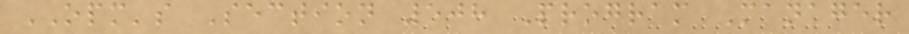OPM's Section 508 Program Manager
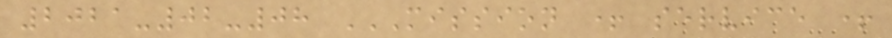2021-02-08 MISSION + SERVICE +
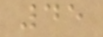45
